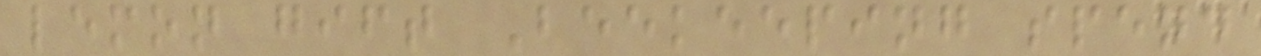lemon gift Beekeeping spend
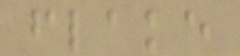flake
